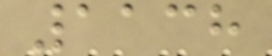1138
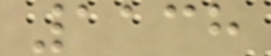1138
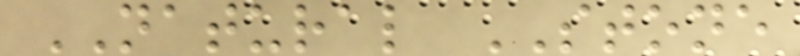NATURAL STONE
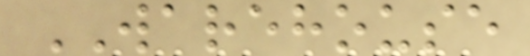WAREHOUSE
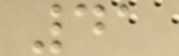41
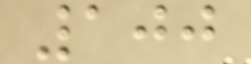100
